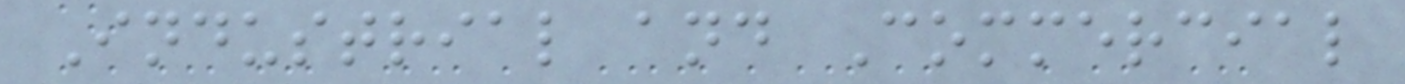Industrial and Commercial
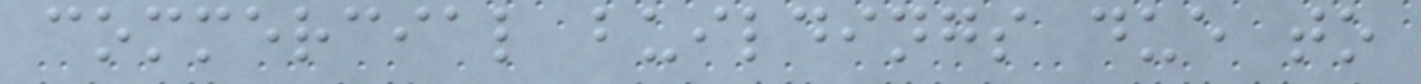commercial buildings due to
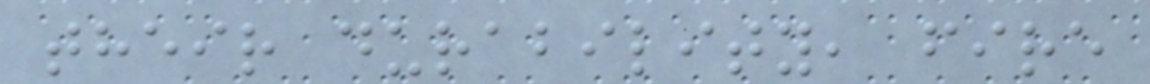their durability, fire
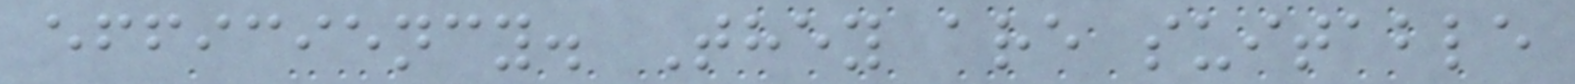efficiency. They are suitable
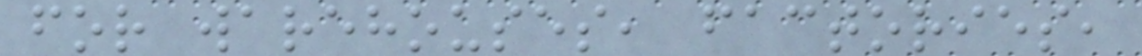for warehouses, factories,
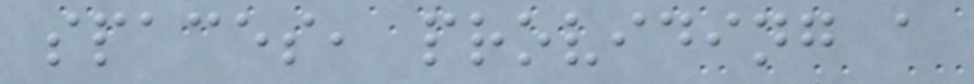spaces, providing a
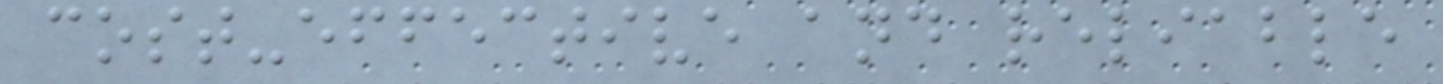cost-effective and reliable
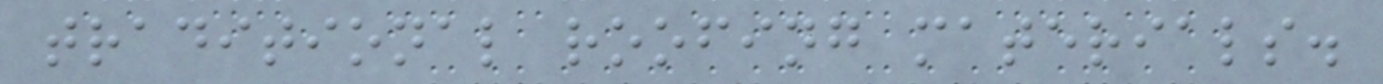traditional roofing materials.
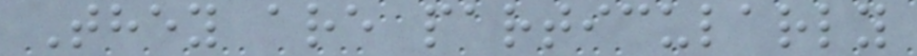They are particularly
